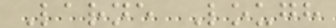Larne Lough
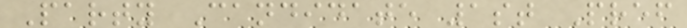Party Candidate 1st Pref
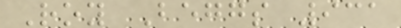Roy Beggs 931
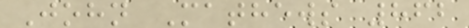John Mathews 862
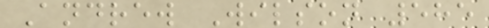Andrew Wilson 585
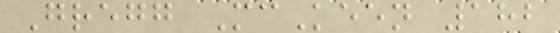Gregg McKeen 182
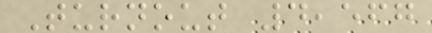Turnout 4,567
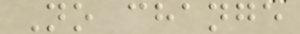No change
